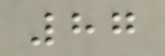87
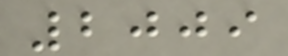2009
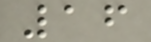16
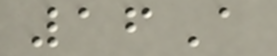16A
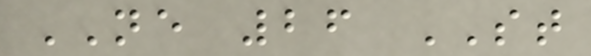NE 26 ST
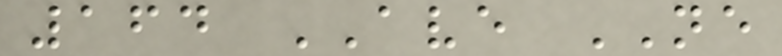164 AVE NE
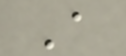A
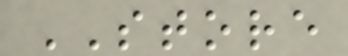STORE
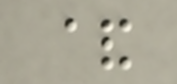&
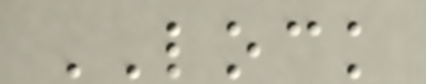LOCK
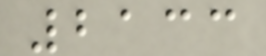2133
